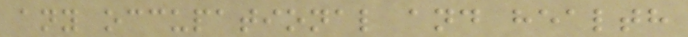any occupational and health
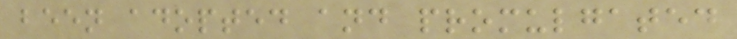been adopted and promulgated
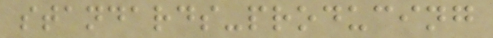standards-producing
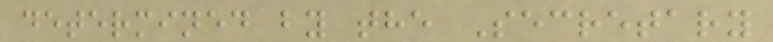determined by the Secretary
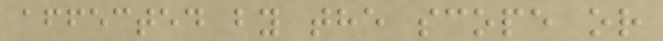affected by the scope or
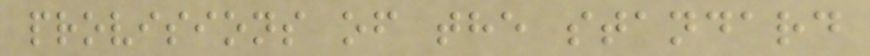provisions of the standard
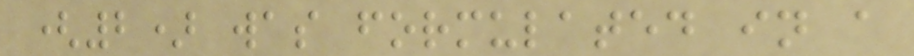(2) was formulated in a
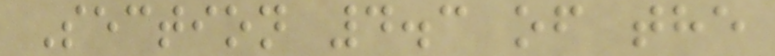Section 4.3 of the
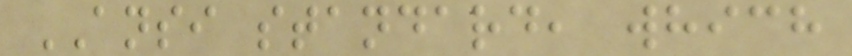ANSI standard, which
